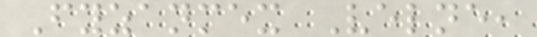Fyzanmex Velne,
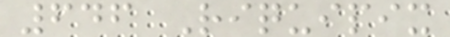646 Riquipix
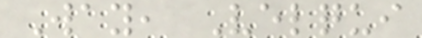Way, Velqui
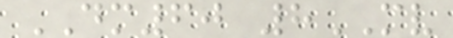DM60 8MV
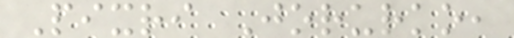Pixri Jorurko,
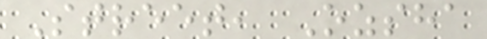Street, Ozsha
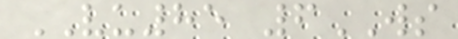VU85 6WS
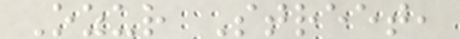Ozur Street,
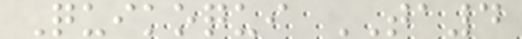Quikoqui TA4
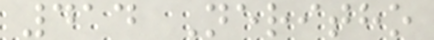414 Neritho
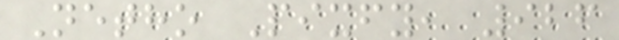Netho Pixfy, 926
